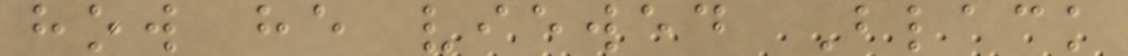how he viewed Black
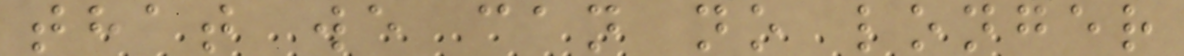that we can no longer
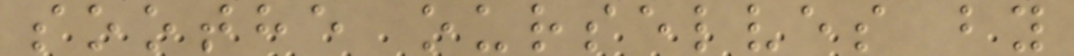soothe ourselves by
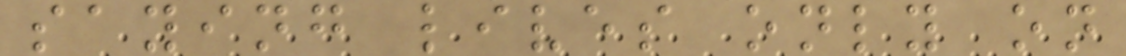saying lives only on
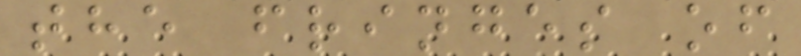the fringes of
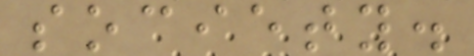society.
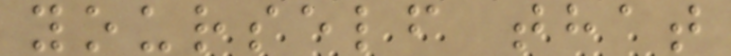yourself that
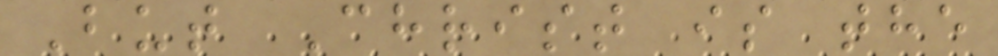But Christ is the
